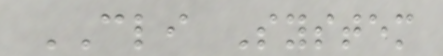CLI System
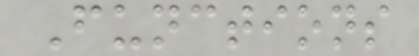Functions
